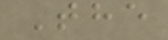The
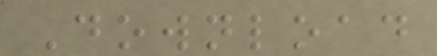Download
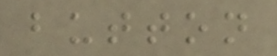button
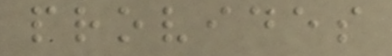provides
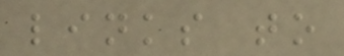links to
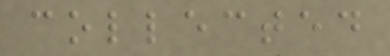collected
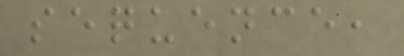sequence,
